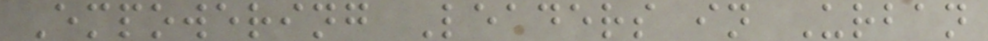Empowering Leaders in Urban
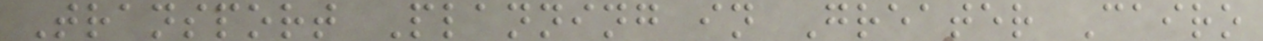Transport Planning in Greater Cairo
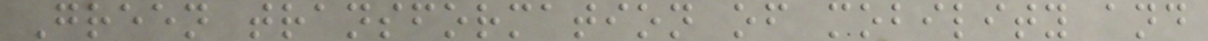Green transformation of mobility and
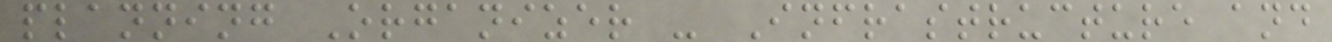planning Organizer - Infrastructure and
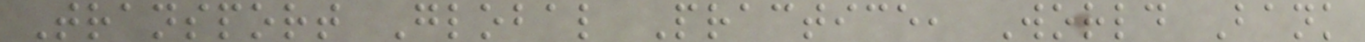Transport Global Practice, World Bank
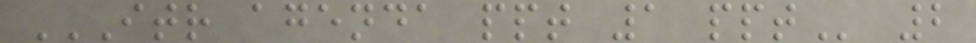ITR AGENDA PPT 1 PPT 2
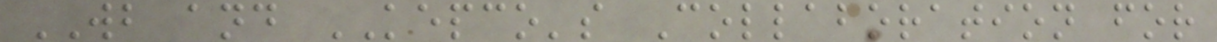WB and KEPCO's Collaboration for
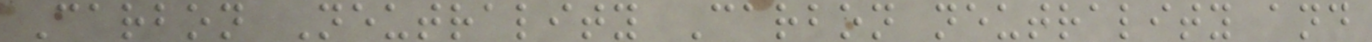Carbon Neutrality Carbon neutrality and
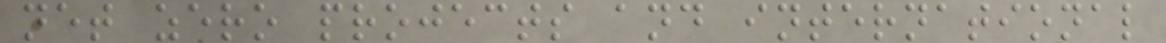net zero projects and international
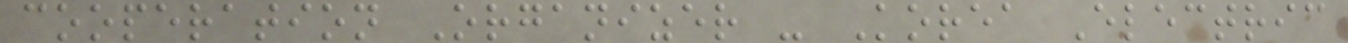cooperation Organizer - Korea Electric
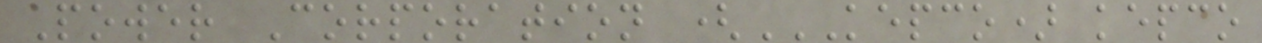Power Corporation (KEPCO) KEPCO
